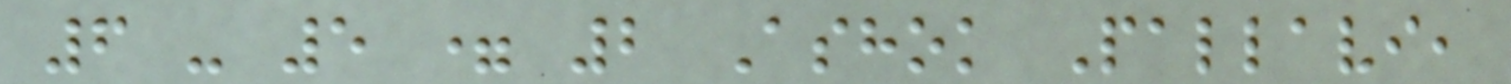6 - 5 = 2 Ashok Pallavi,
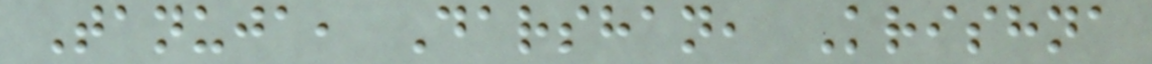Tanuja, Darshan, Krishna
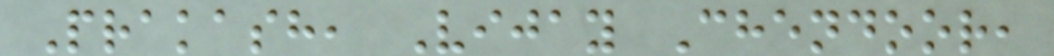Prakash, Vijay Chendoor,
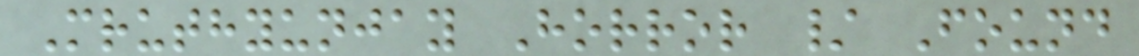Mruthyunjay Horror / Found
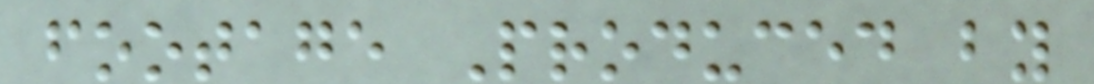footage Produced by
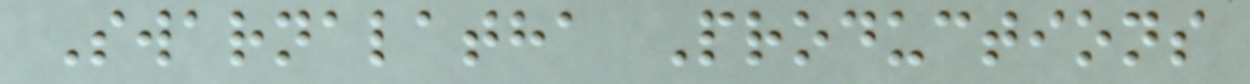Swarnalatha Productions
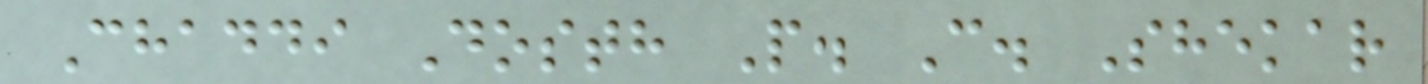Chaddi Dosth P. C. Shekar
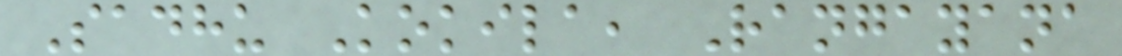Sadhu Kokila, Rangayana
